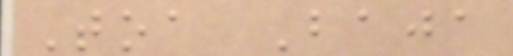Toa Baja
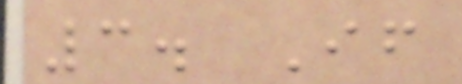3. If
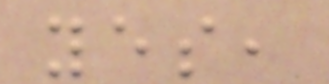yes,
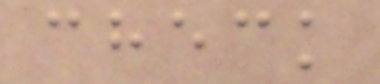check
